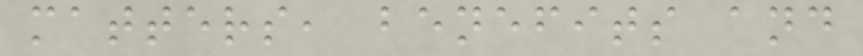matters, benefits and
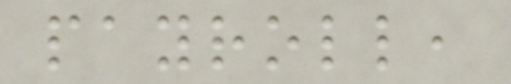payroll,
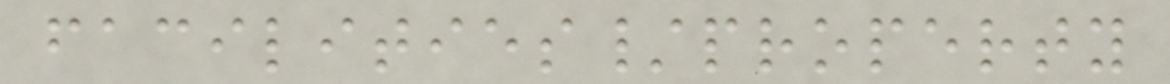facilities/property
